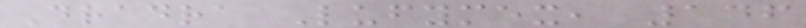Dradra Lufymex, 146
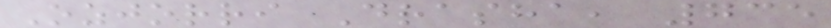Ozjorri Drasha, 735
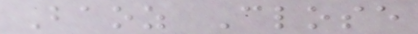Baoz Close
